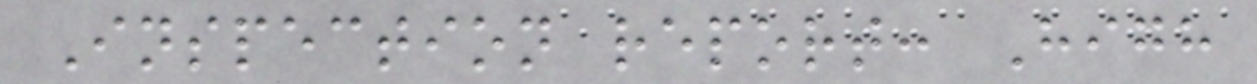Inspection report: High
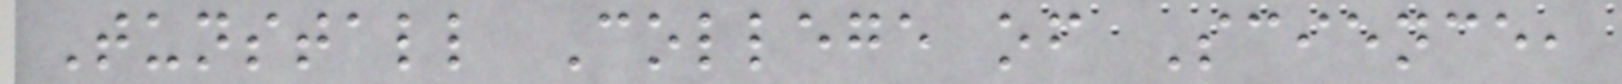Tunstall College of Science,
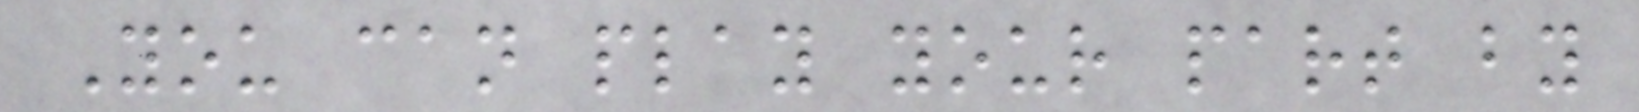You can play your part by
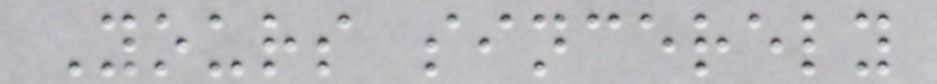Yours sincerely
